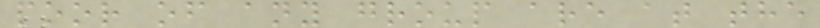poor of any group are at the
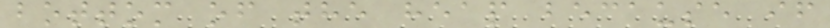bottom of the heap because if
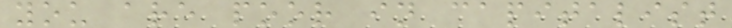you are poor in capitalist
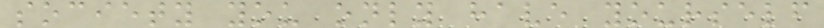society you only have yourself
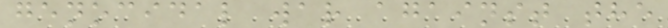genocidal war against the
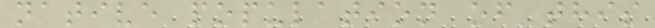native population of this
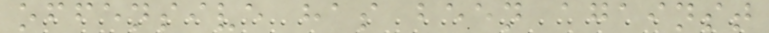offensive has been against
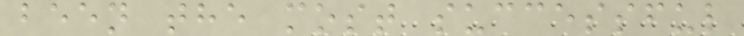been the most successful
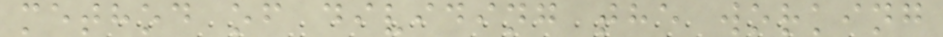method of dividing the working
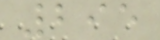295
